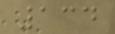134
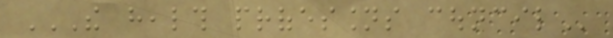THE HEALTH PROFESSIONS COUNCIL
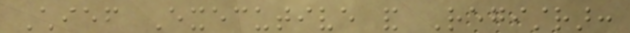Chief Executive and Registrar:
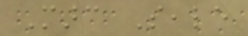Marc Seale
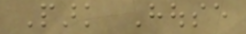Park House
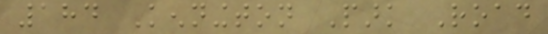184 Kennington Park Road
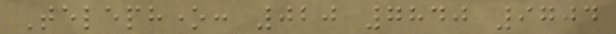Telephone: 020 7840 9704
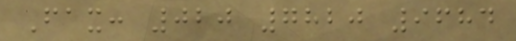Fax: 020 7820 9684
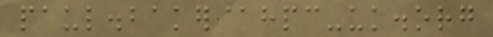paul.baker@hpc-uk.org
